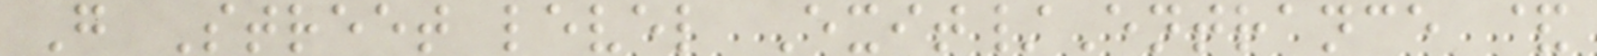G Street level Exit/Entrance &
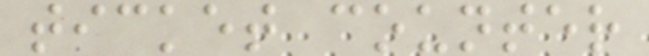ticket counter
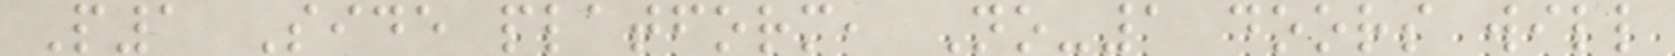P1 Side platform, No-1 doors will
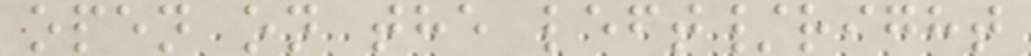open on the left/right
